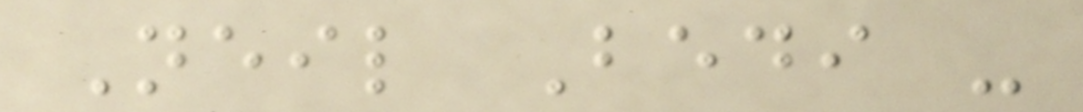Neil Bedi -
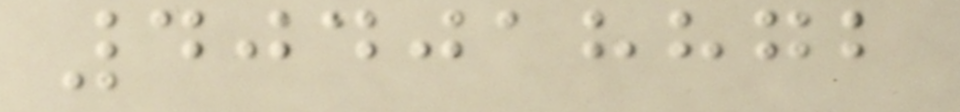404018872
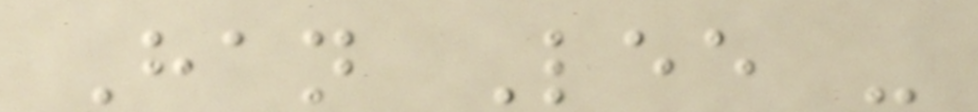Han Lee -
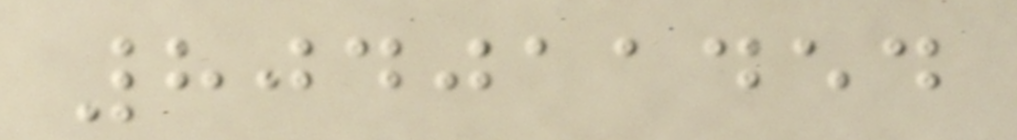804011454
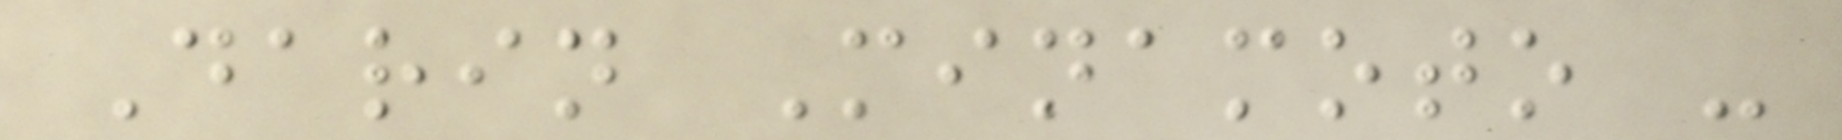Darin Minamoto -
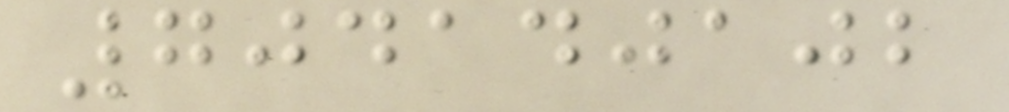704140102
